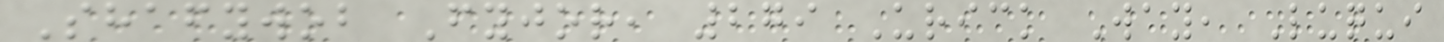Shafywob Fyjor, 279 Urick Way, Luqui
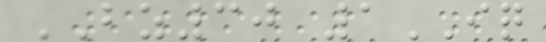BZ30 1IQ
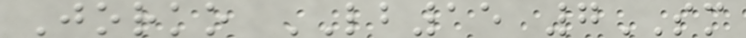Jorko LB15 7SM
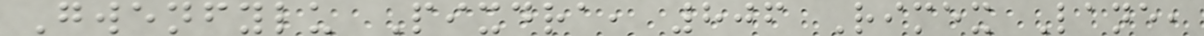Gwenfylu Pixdra, 806 Rimex Lane,
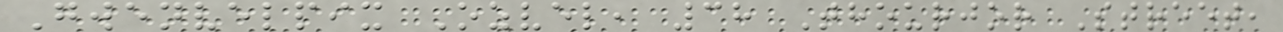Gwenvelpix Ozvel, 38 Thourjor Street,
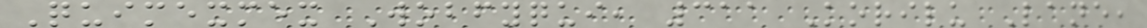Quimexmex Wobfyqui, 311 Korilu Lane,
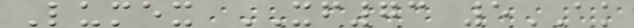Lumex XF73 5AK
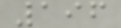196
